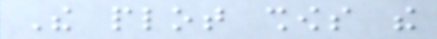The plot shows the
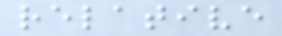relative
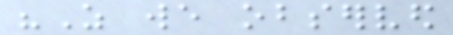"As we observed
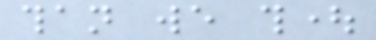than we thought
